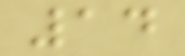14
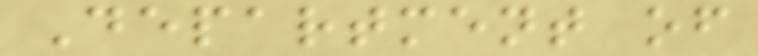Department of
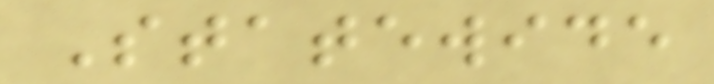Statewide
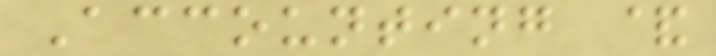Accounting &
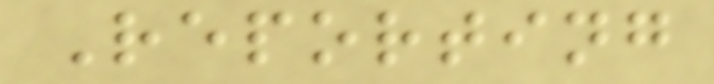Reporting
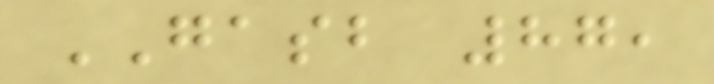GASB 87,
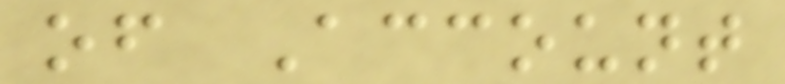of Account
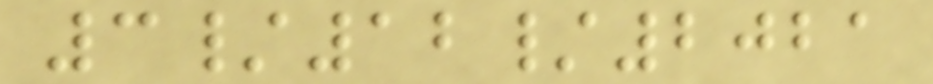3/12/2021
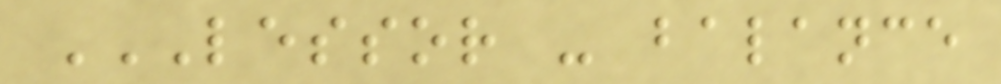LESSOR - BALANCE
